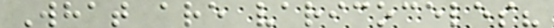What are varicoceles?
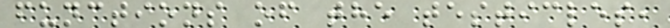functions of the testicles,
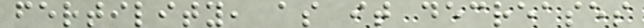fertility, as it decreases
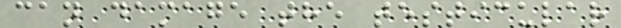can damage the testicular
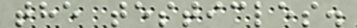the testicles.
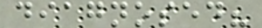diagnosed?
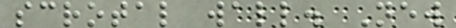scrotal wall. New
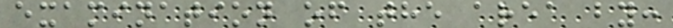examination of the area by:
